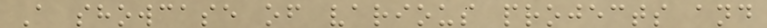A showcase of various projects and
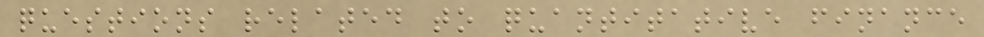questions related to quantitative finance
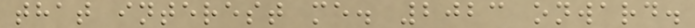that interest me. 2023 onward.
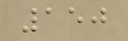150
